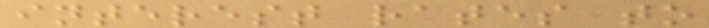interest rates to
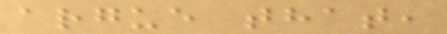argue that,
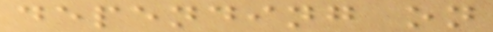depending on
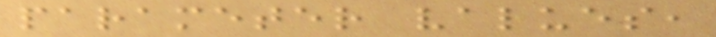parameter values,
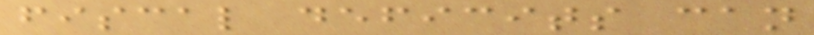fiscal deficits can
